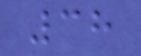38
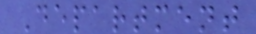Department
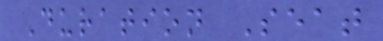Duration Seat
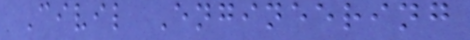Civil Engineering
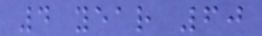4 year 60
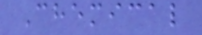Chemical
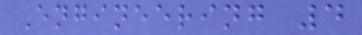Engineering 4
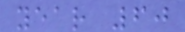year 60
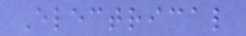Electrical
